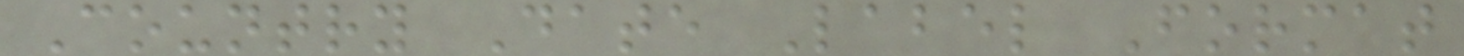Country Date Label Format
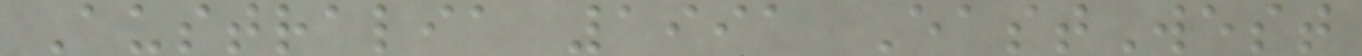Australia 1991 EastWest
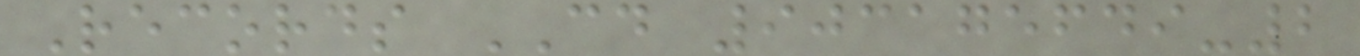Records CD 903175649-2
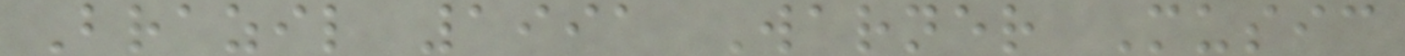Brazil 1991 Warner Music
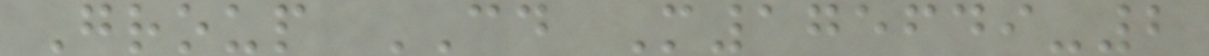Group CD M175649-2
